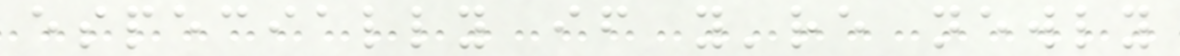especially if you're newly
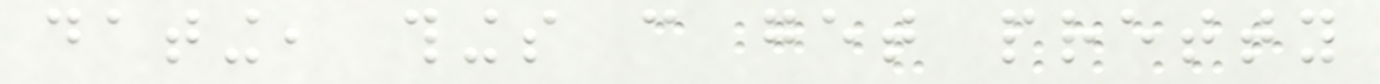dating, things can get pretty
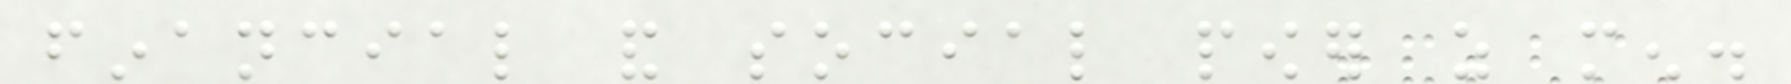financial and social power as men.
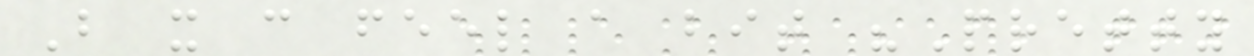But it can feel a bit "Pretty
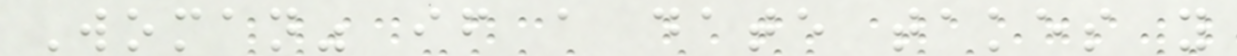Woman" if a date takes you
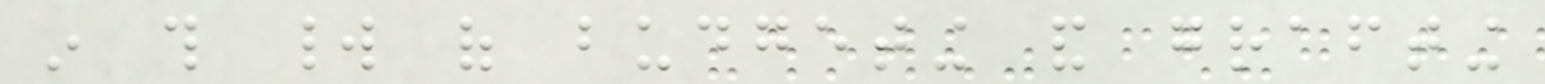in this world of budgeting and grafting
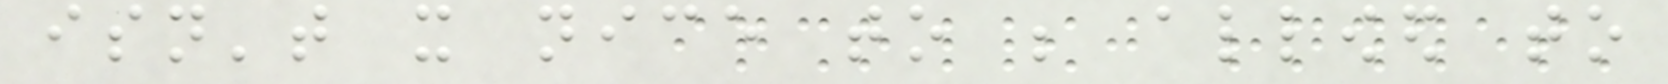isn't it nice to be allowed to
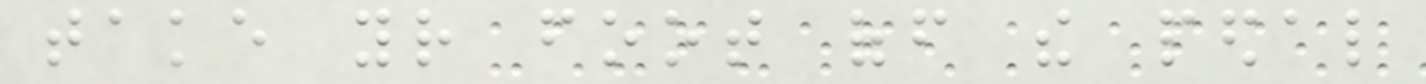take your foot off the pedal
